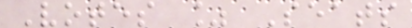Votes % Seats
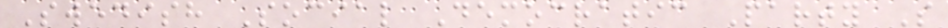Swedish Social Democratic Party S
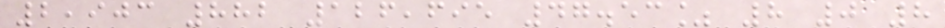2,903 882 126,695 47.53% 8 0 8
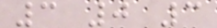3 0 3
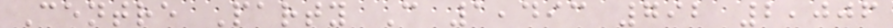Centre Party C 1,493 792 2,006
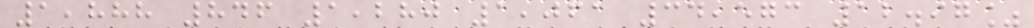1,888 846 1,280 1,061 34,573 12.97%
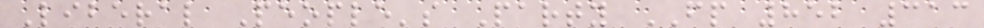Liberal People's Party FP 852 313
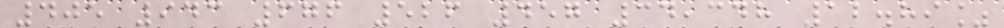405 943 676 526 457 34,348 12.89%
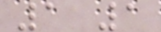1 1
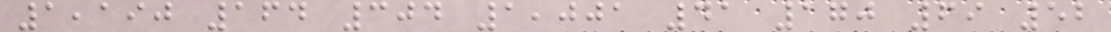1,190 164 304 1,001 41 170 69 52
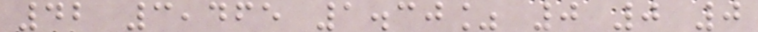42 3,465 1.30% 0 0 0
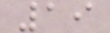19
